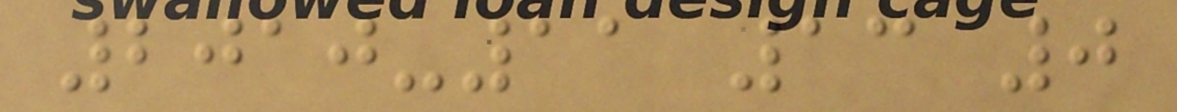2010-11 13 0
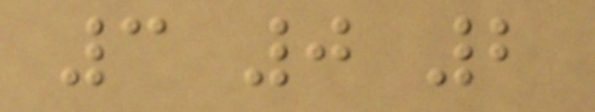3 0 2
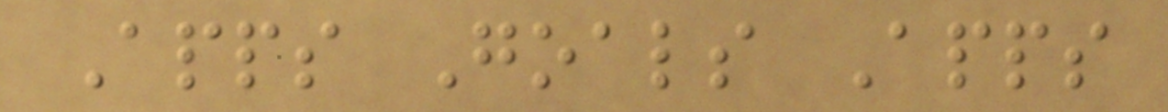Apps Goals Apps
